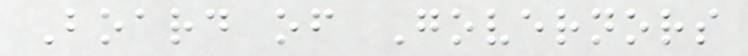Board of Governors
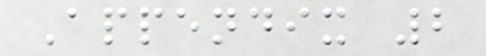Appendix 2
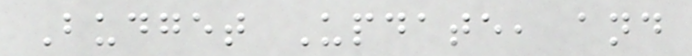Budget Update, and
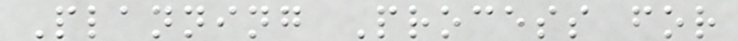Planning Process for
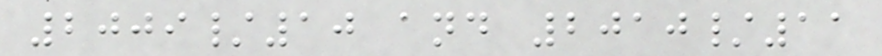2009/10 and 2010/11
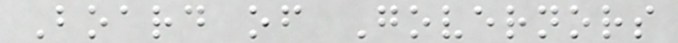Board of Governors
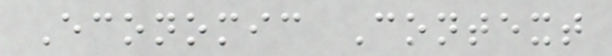Economic Context
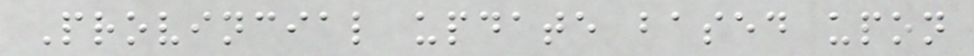Provincial update based upon
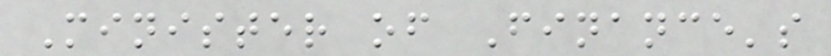Minister of Finance's
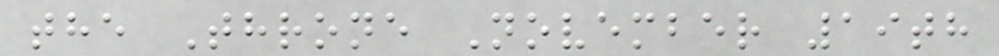the Throne November 19th
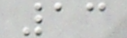13
